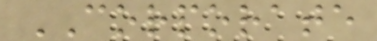CORPORATE
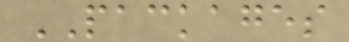PACKAGES
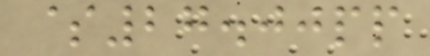$27.00pp
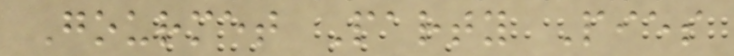Gourmet Party Pies
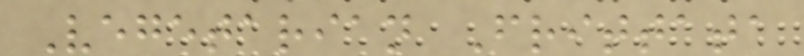Vegetarian Frittata
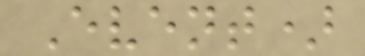Event)
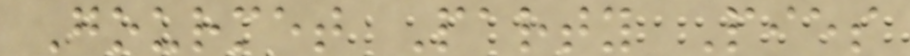Gourmet Party Pies
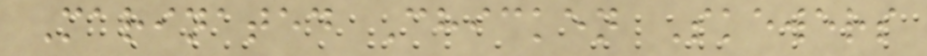Marinated Chicken Skewers
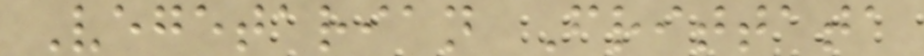Vegetarian Frittata
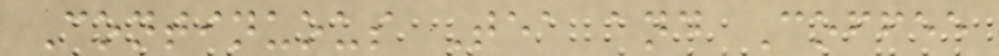Continuous Tea and Coffee
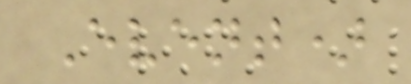Event)
